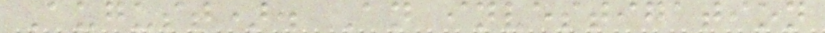August). An investigation
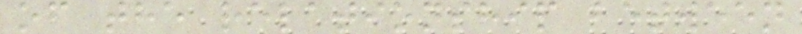of the relationship between
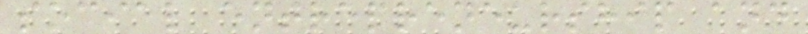social entrepreneurship and
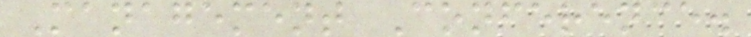Management Conference.
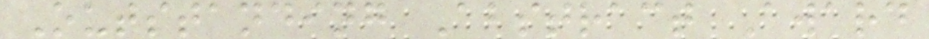Outstanding Abstract Award
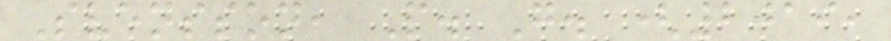Svensson, P. G. (2019,
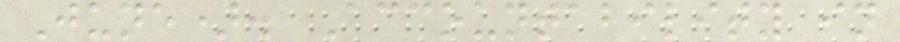June). Accountability in
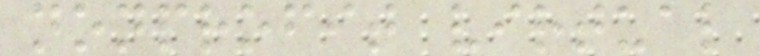nonprofit virtual
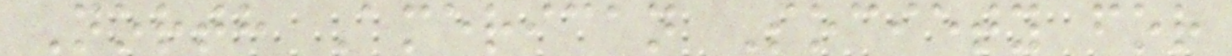North American Society for
